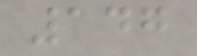147
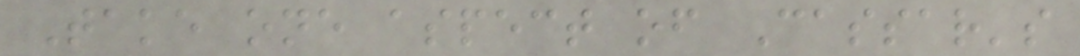Take one aspect of Cassar's
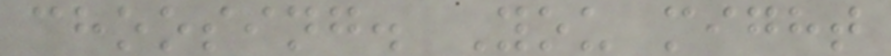choosing. You might
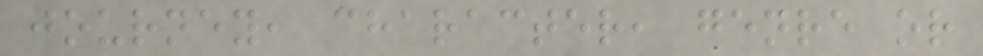journey, character, genre or
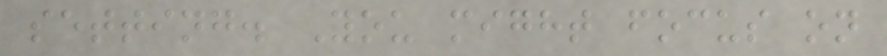setting. You might focus on
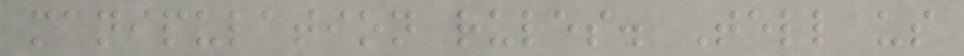manipulation rules. Tell us
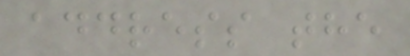address the
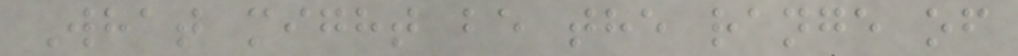What might be the range of
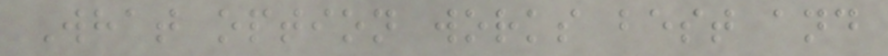What option works best and
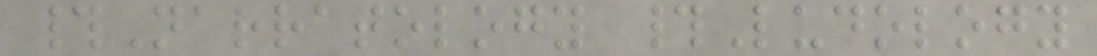#Narratology #Ludology
